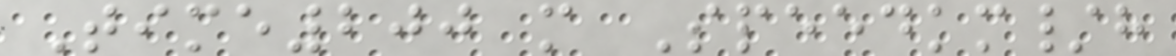Time200 m Speedkm/h
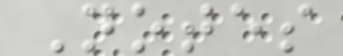Notes
